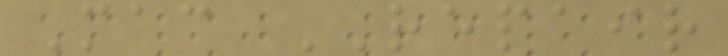Mac REPAIR
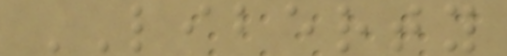LIBERTY
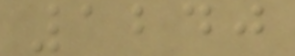1240
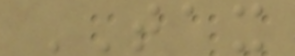TAX
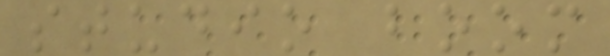studio boom
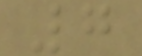7
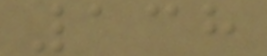138
